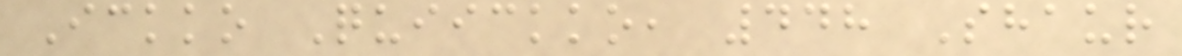Ickko Quiickko, 448 Shaur
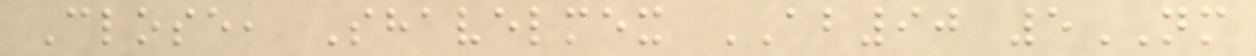Close, Shavelmex AB90 5NM
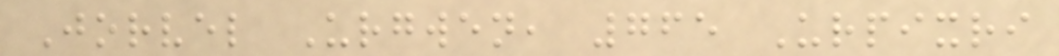Jorvel Urgwen, 765 Urpixri
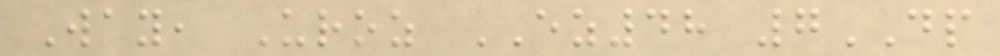Way, Uroz EZ48 7DP
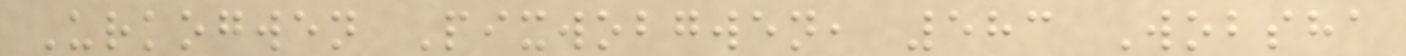Urkogwen Pixwobgwen, 583 Wobsha
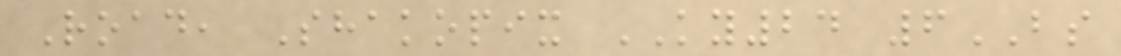Road, Shakopix KY24 6BS
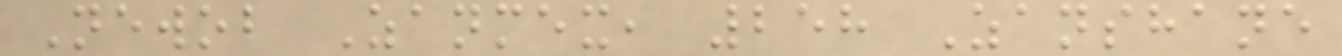Newob Zanmex, 258 Zanshane
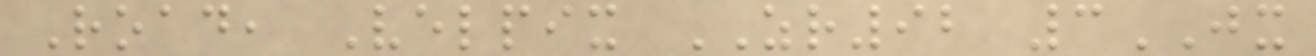Road, Velpix ZR92 3JX
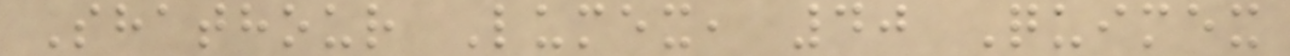Shathour Lumex, 40 Quimex
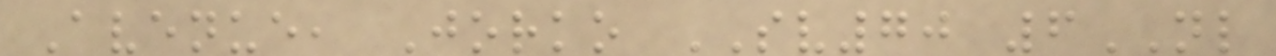Avenue, Jorko SV70 6NL
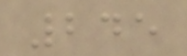245
